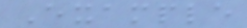Example
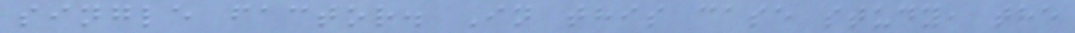single factor. In this case study, the
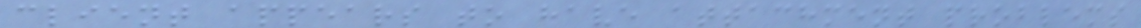client appears to have attachment problems
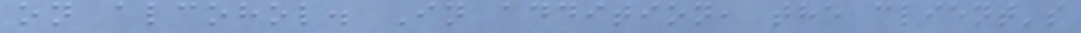on alcohol. In addition, the client's
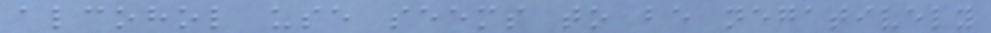alcohol use seems to be negatively
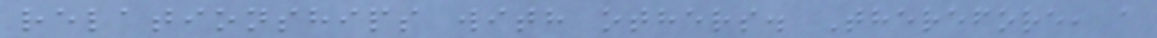relationships with others. Therefore, a
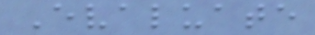Evaluate
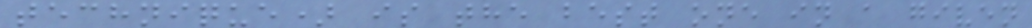technique) is the best one in a given
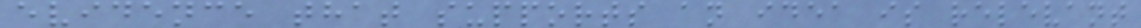evidence that supports an idea is relevant
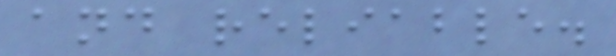and reliable.
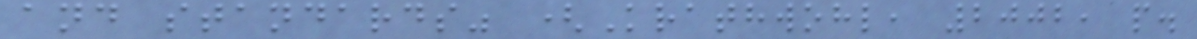and standards" (Krathwohl, 2002, p.
